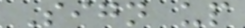Sign up
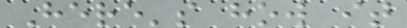Here's how it
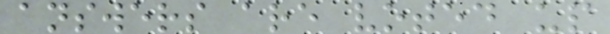answers are voted up
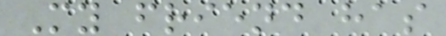My friend has
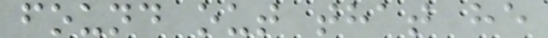found out that he
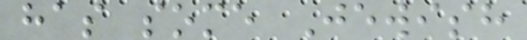has some Jewish
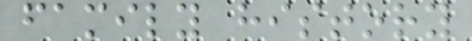family history
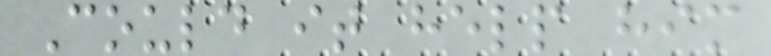Could it help him
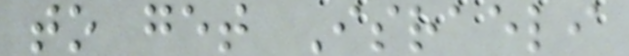to get Israeli
